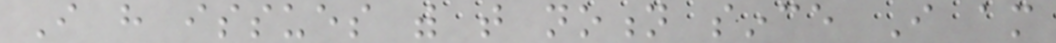I have issues with that notion since I am
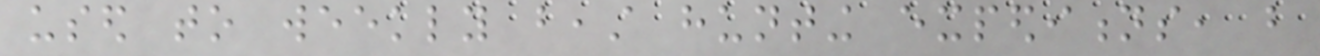used to weekly beast hunting expeditions, but
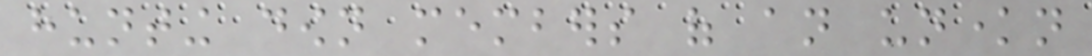hunting down members of an unknown
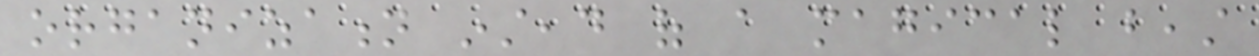organization instead of a magical beast
